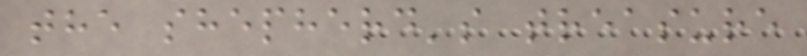the shepherd's treasure
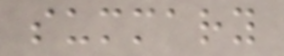summary
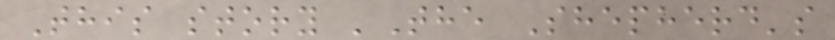This story 'The Shepherd's
